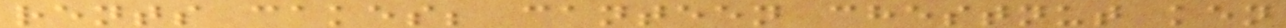rents cakes; canteen chestnut ken
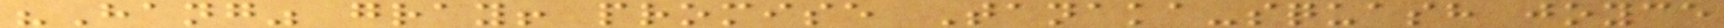"Hang" gray! promise Tanaka-squash joyce
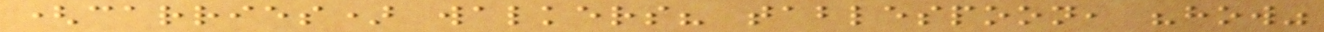(carries) walkers? tablespoon, "how"
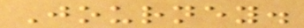Journey.
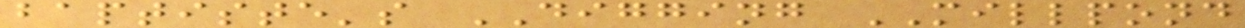baptiste's DIGGING MILLPOND
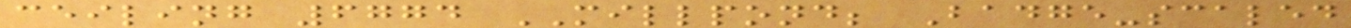ceiling 6774 MILLPOND; Badge-scaled
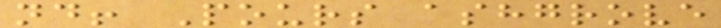nd! Pours ashgrove
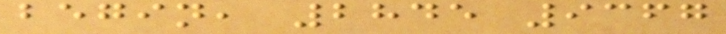begin, 2845 9367
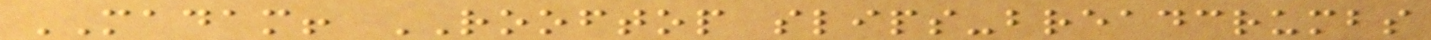MADAM! ROOFTOP slips-breadcrumbs
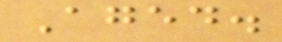Aged.
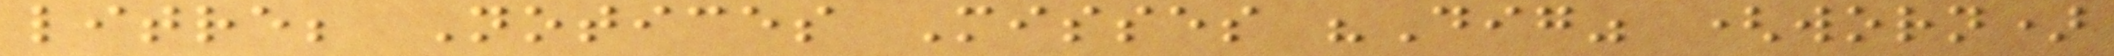litre; Notices Misses "Dig" (worn)
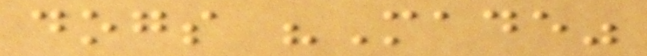dogs "Made"
